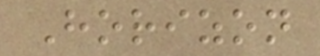Horizon
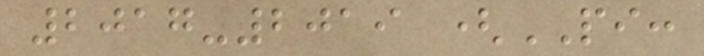2017-2019 (PI:
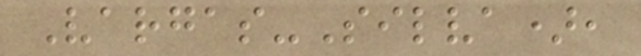Vargas-Silva),
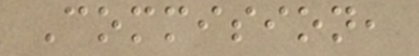Commision,
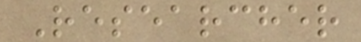Researcher
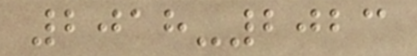2018-2023
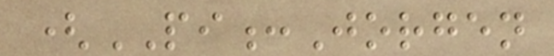(PI:Jorgen
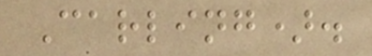Carling).
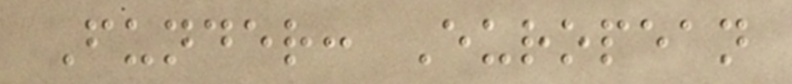Funder: European
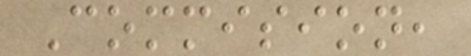Commision,
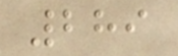289
